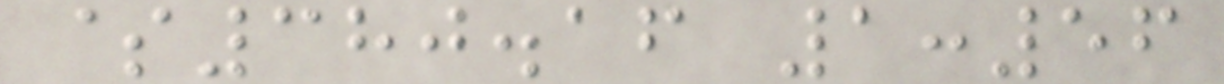$380.16 1:56
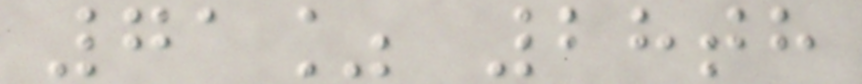71% 28th
